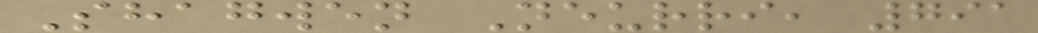Shagwen Neurri, 791
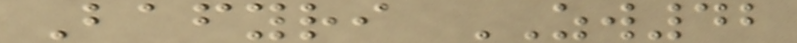Bafyri ZW42
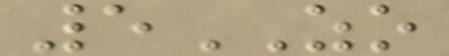5ZO
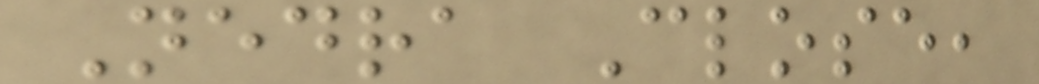Nedra Close,
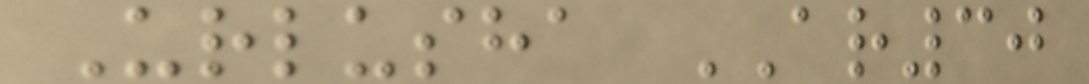Urlusha AR30
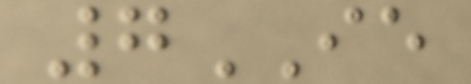7IE
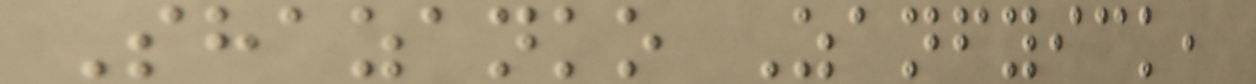Shazanko Zanfyick,
